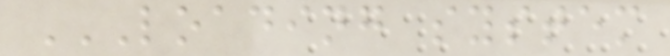LOADING SYSTEM
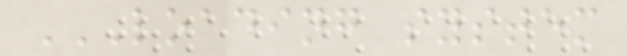LOADING SYSTEM
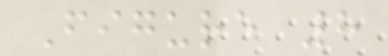Figure 8
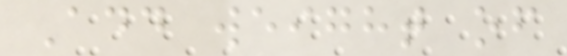Add weight of
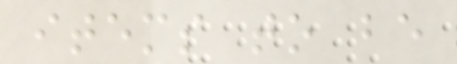items to be
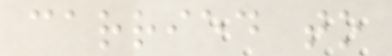carried to
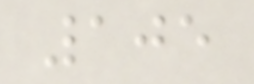105
